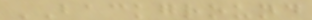BACKGROUND
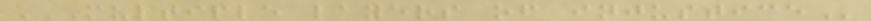MULTIPLE LAYERS OF INJUSTICE
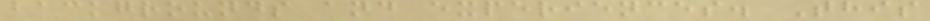backgrounds and experiences. This
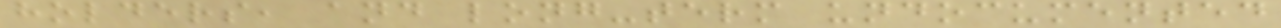holders, and long-term undocumented
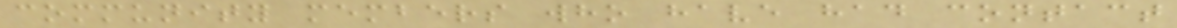community members who have had contact
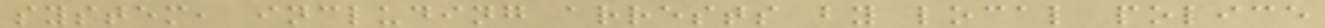system, including arrests by local police
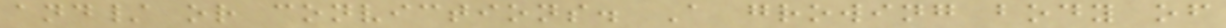and/ or convictions. A growing body of
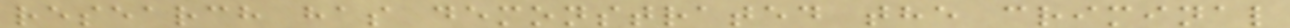research has demonstrated the criminal
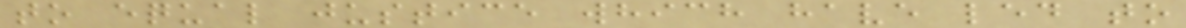to equal justice which have led to
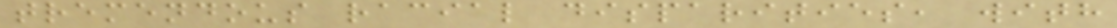tremendous racial disparities, with
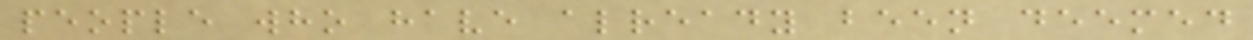people who have already been deemed
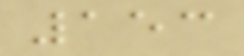153
